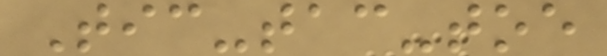Tic-tac-toe
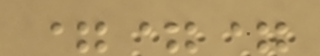===
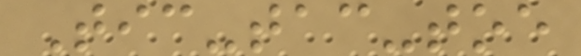Tic-tac-toe
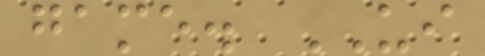game. UI
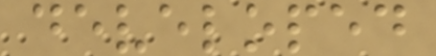developed
